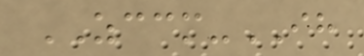ZCCM-IH
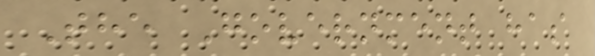The Government has
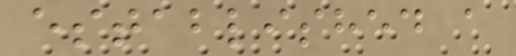established a
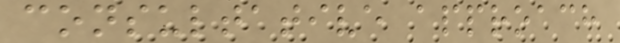consultative approach
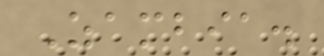Zambia.
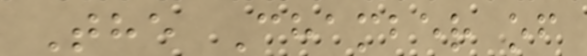The Chamber of
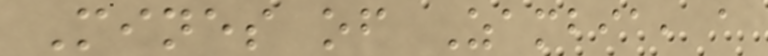Mines of Zambia, a
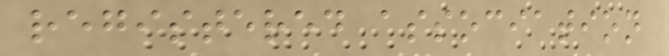registered association
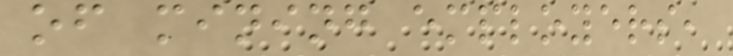of mining employers,
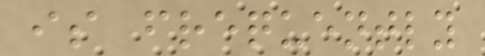is frequently
